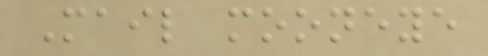Mail mooneye
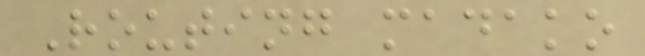Routing madako
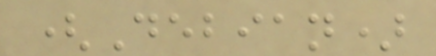(Debian)
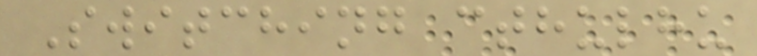Switching cthulhu
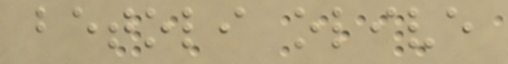betoli olive
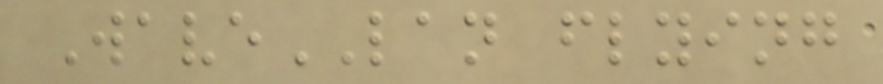WaveLAN flying
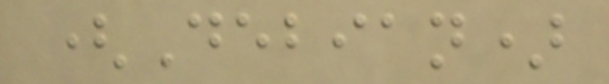(Debian)
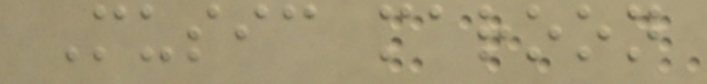Music maroon
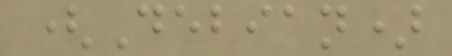(Debian)
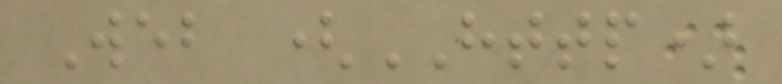Web (HTTP)
